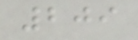209
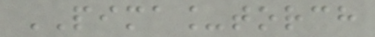PIMA_torch
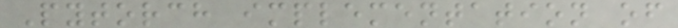Pytorch implementation of
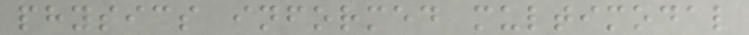physics informed multimodal
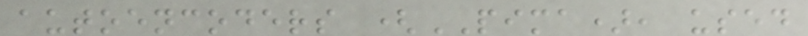autoencoders (PIMA), used
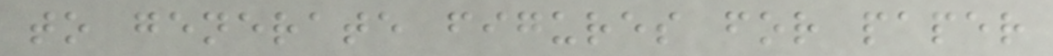to generate figures for paper
